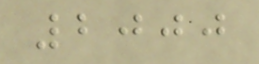2000
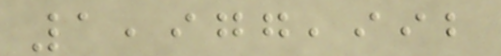1,977,992
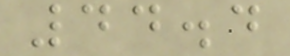44.4
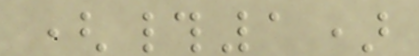(#1)
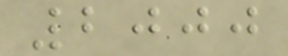2000
